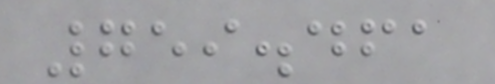759.461
